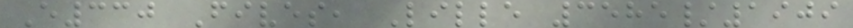E330 Fives, Lille 3585/1909
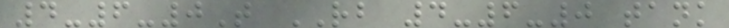4-6-0T RB 4-6-0 tank
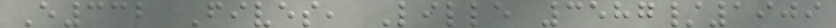E332 Fives, Lille 3587/1909
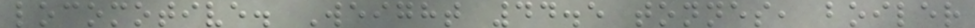locomotive. Weight 44.5 tonnes, boiler
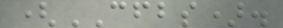(CFBS).
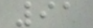91
